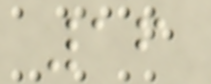16
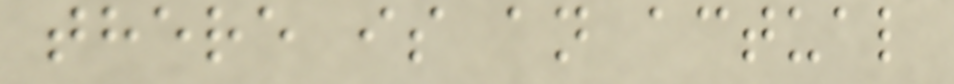there is an actual
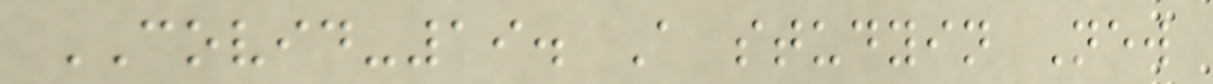COVID-19. A studyin New
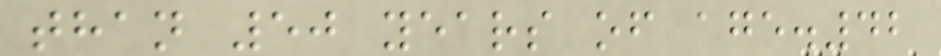than 50 years of age.42
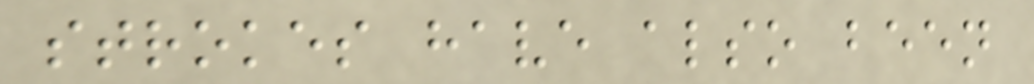strokes have also been
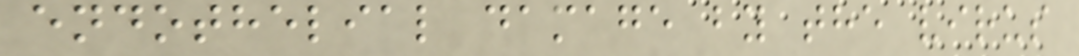endothelial damage by the virus
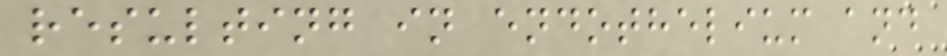resulting in endothelium and
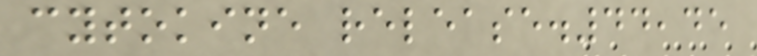cytokine release.44,45
